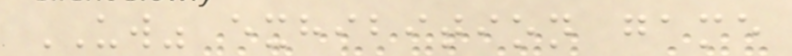UW" exhibition game
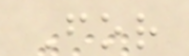For
